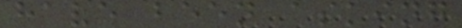have been asking
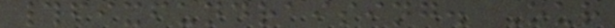#fixfundraising. Our
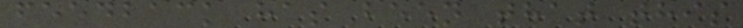feedback has been that this
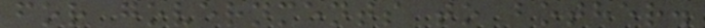for governments to bother.
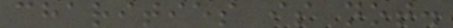charities is not.
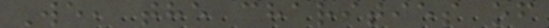We, the charities of
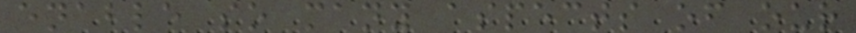enable so many aspects of our
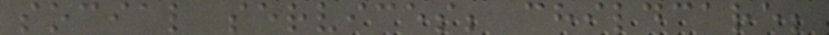social services; childcare;
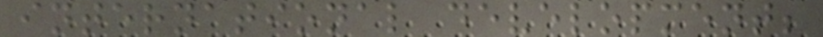international development;
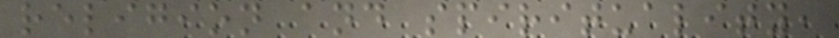religion and spirituality,
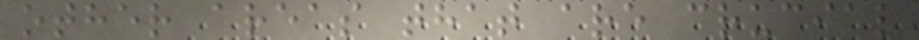other areas that are crucial
